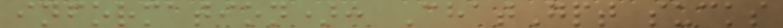information): ChatGpt sucks
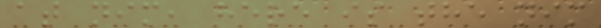at nim, here is the nim
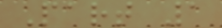Part 1
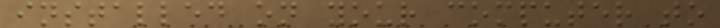installed on your computer to
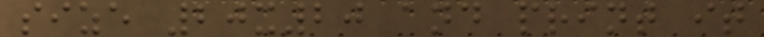size 20x20 and print it
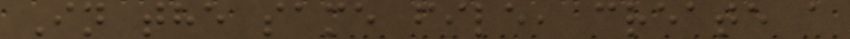In the same file, create a
